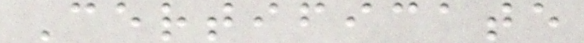Certificate
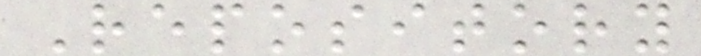Repository
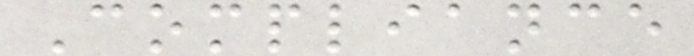Compliance
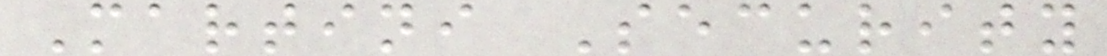Martini Security
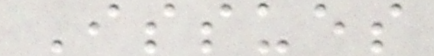Issues
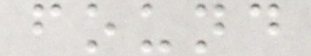found
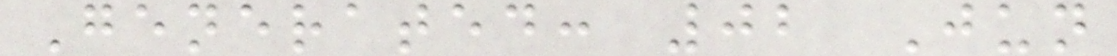Generated: 02 Jun
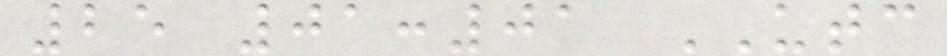25 01:01 UTC
